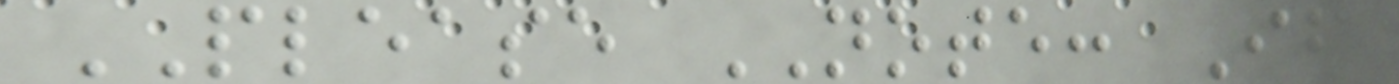PLEASE NOTE: If
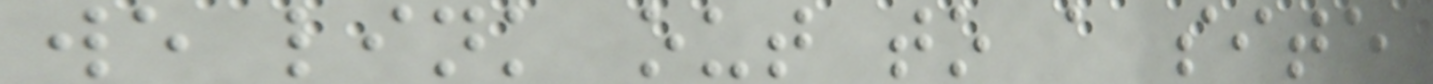we link out to a site
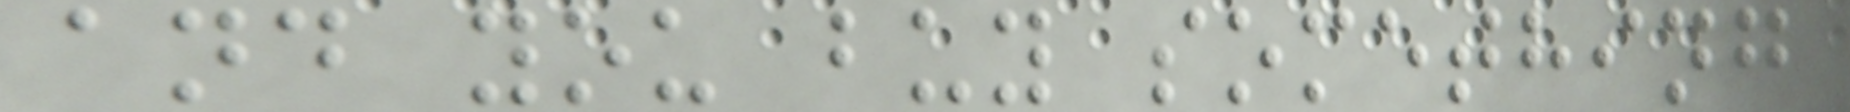and you buy something
